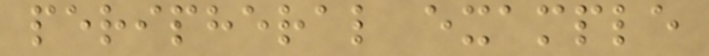peripheral example
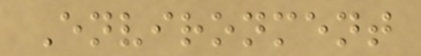Environment
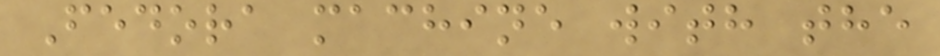Fedora machine with the
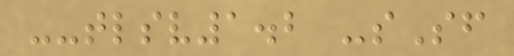--tlsv1.2 -sSf
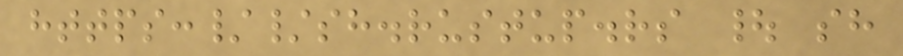https://sh.rustup.rs | sh
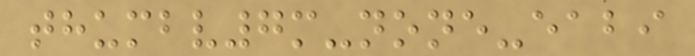thumbv7m-none-eabi
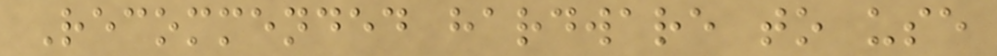Recommended hardware to use
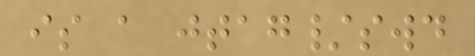is a jtag/swd
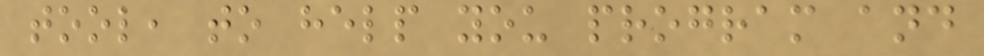tool, to help you program and
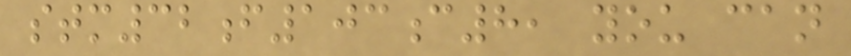stm32f103c8, you can
